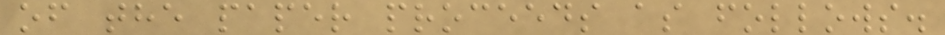of the paper proceeds as follows.
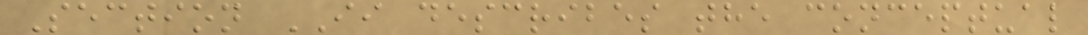Section II describes the conceptual
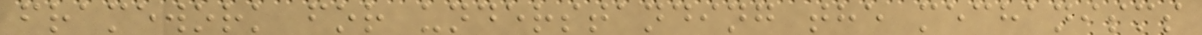framework for understanding the mechanisms
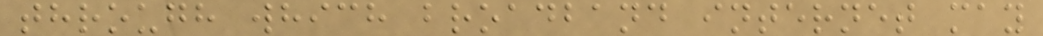through which broadband internet may
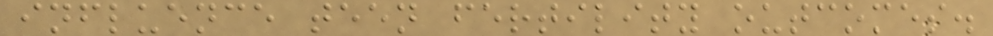influence teen fertility outcomes.
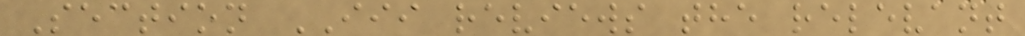Section III reviews the relevant
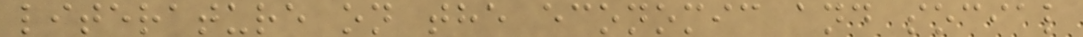literature on the economic and social
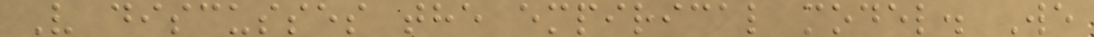V discusses the empirical model. We
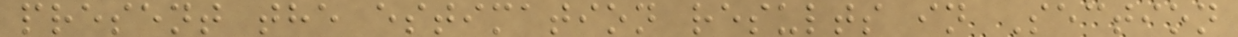present the estimation results in Section
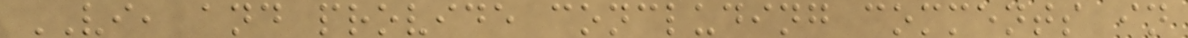VI, and provide concluding comments in
